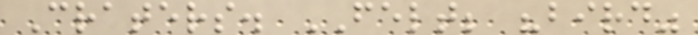Craters. FELT; "bird"
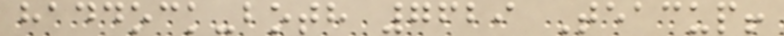haddock-both 7629 Teacup!
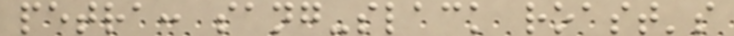petra: sang-slack roast's
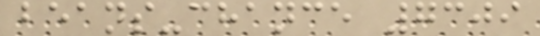beans-chance 7309
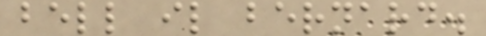bell il bernard.
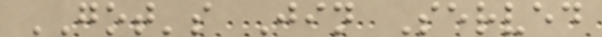GOT's Jin Served
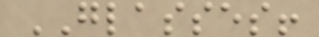GLASSES!
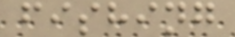fishing
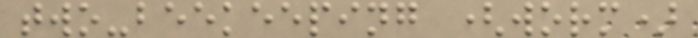two-beekeeping (worm)
